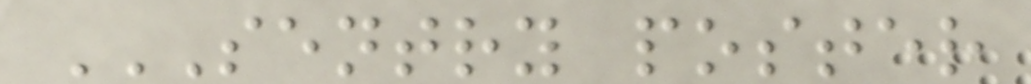SENTRY POSTER
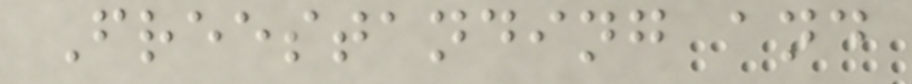Freestanding and
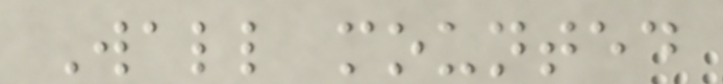Wall mounted
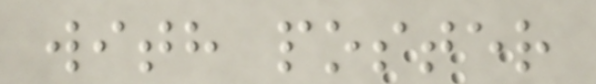with poster
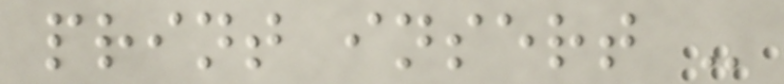print insert -
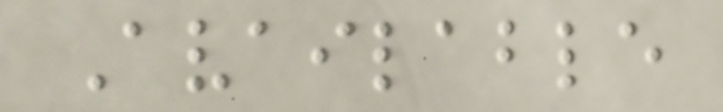Available
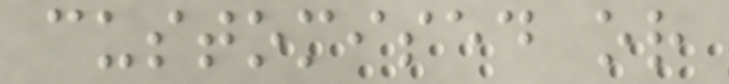customised or
